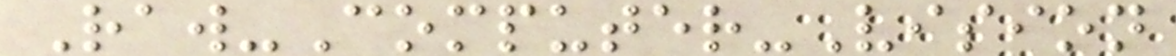Raw-Computer-Vision
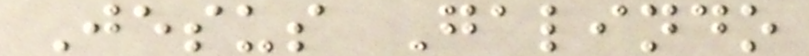Jesus Galindo
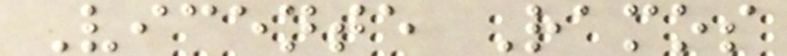Vicente Ramos
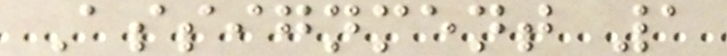Assignment 1
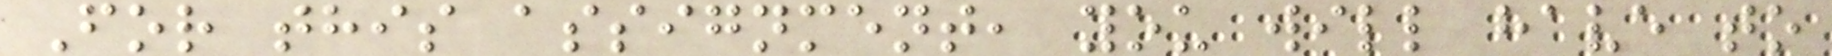For this assignment, you will have to
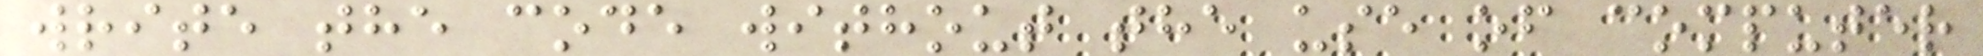write the code without the use of computer
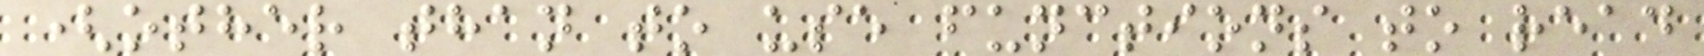(other than to use functions to read
